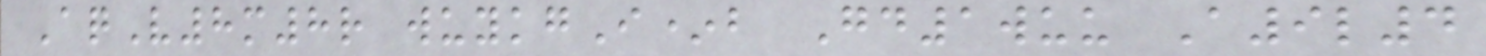AqV8m8r wuykgI*b Gd1wuu A9l4
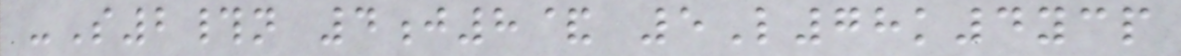-S2#n 4j8& 5L78k4ycp
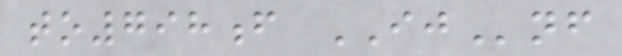to798f IJnf
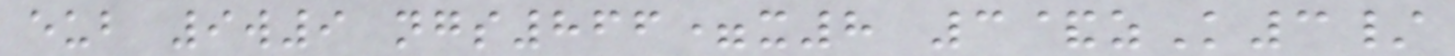eub 9w9 ngs866=x8 3&zK3/
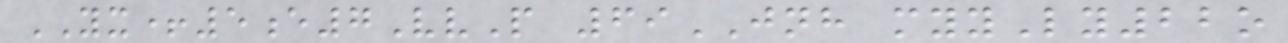YX+5e7VvP 69JNH myyLy22o
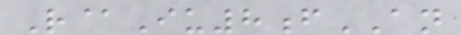R@Iu8fAN
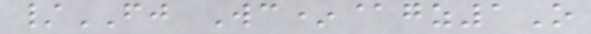/FJ Wc*@gz1O
